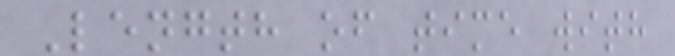Length of time with
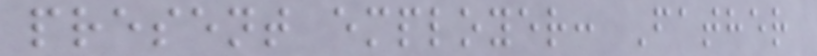present employer: Father
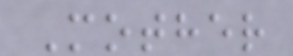Mother
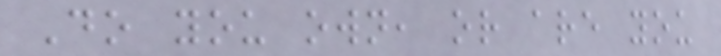Do you own, or are you
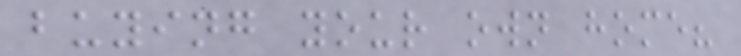buying your own home?
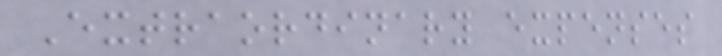Extraordinary expenses
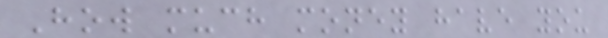How much money have you
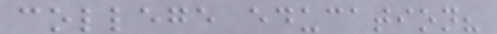college education?
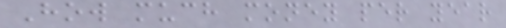How much money per year
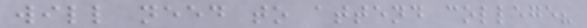will need to attend college?
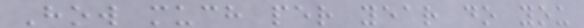How much per year do you
